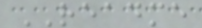README
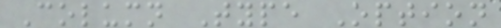Column Type Option
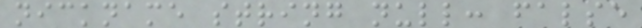nickname string null: false
